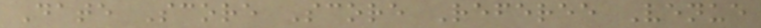Date Score Score Referee Venue
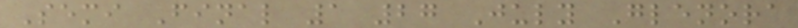Semi Final 1 27 July Glenora
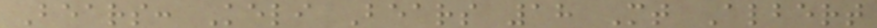Bears: Keli Bears 18 Mt Albert
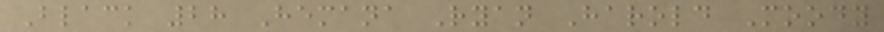Black 28 Hemana Ryan Harold Moody
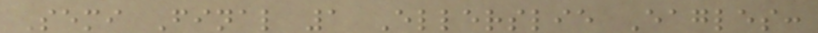Semi Final 1 Ellerslie Eagles:
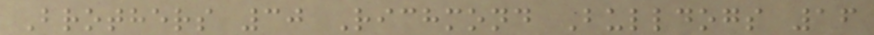Brothers 30 Richmond Bulldogs 16
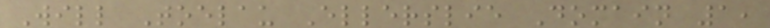Will Toelau Ellerslie Domain 1,
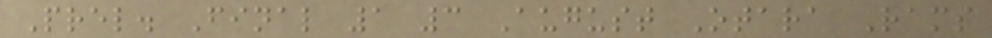Prel. Final 1 3 August Otara Rams
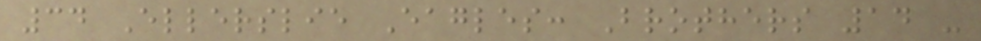34 Ellerslie Eagles: Brothers 14 -
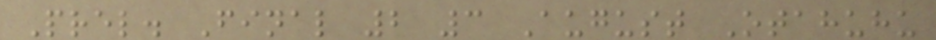Prel. Final 2 3 August Otahuhu
